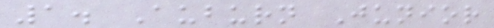1. Auburn Junior
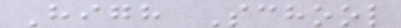High School
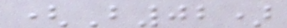(B02)
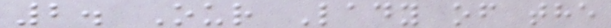2. Our Lady of the
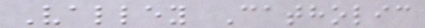Valley Catholic
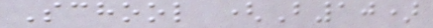School (B10)
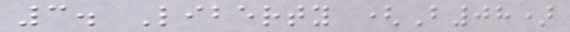3. Liberty (B08)
